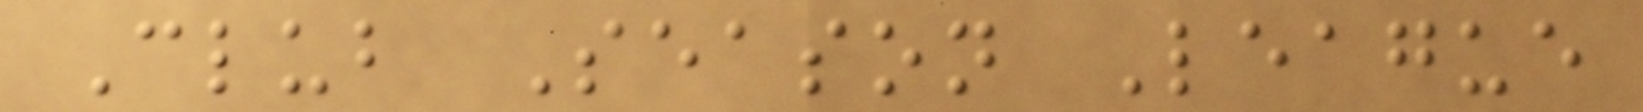Club Season League
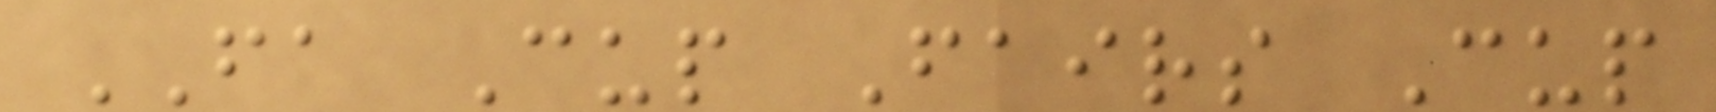FA Cup Fairs Cup
